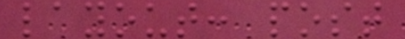layout: post
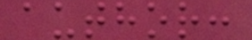author:
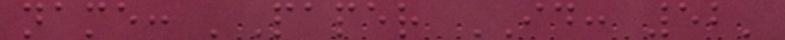name: 'Paper ID: 52'
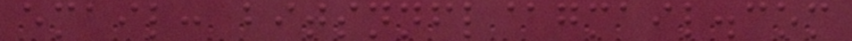email: bitsnnfl@gmail.com
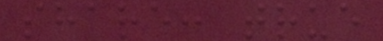share: true
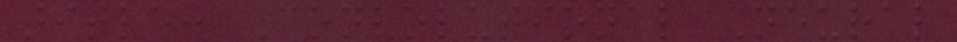title: Convolutional Neural
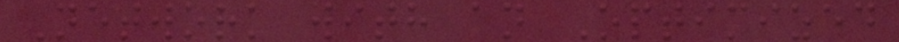Network with an Optimized
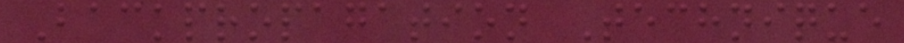Backpropagation Technique
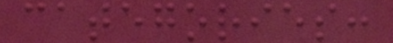categories:
